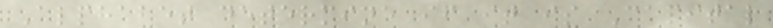Alphabet determine if it is Capital
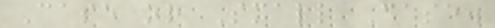Case or Small Case.
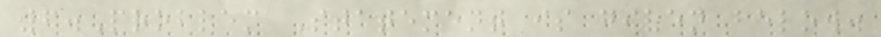6.Problem Statement is given below.
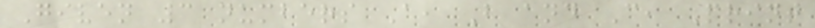Given 3 numbers A, B and C, Print
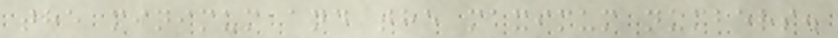the minimum and the maximum numbers.
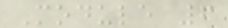Module 6
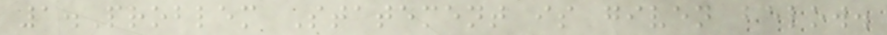1.Problem Statement is given below.
